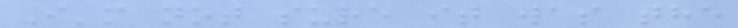I'm not sure it was the
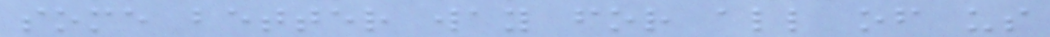some better way for all of us
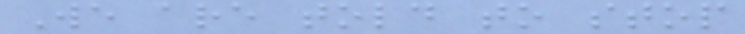We are told to stop
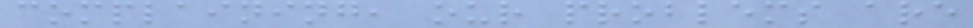complaining, our problems are
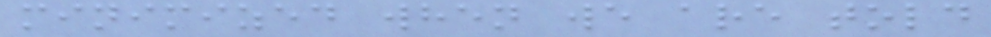minimized when we are told
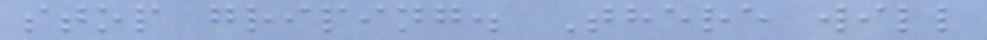stop griping. There will
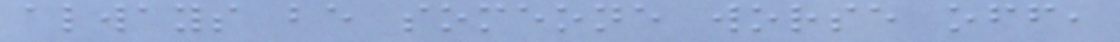always be someone worse off,
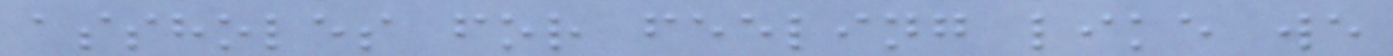assholes for feeling like we
